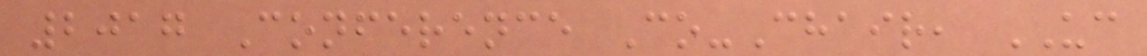2017 Conference Co-Chair, UC
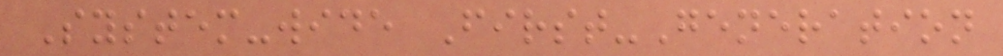System-wide First-Generation
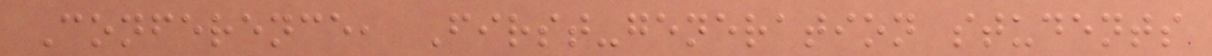Conference, First-generation students
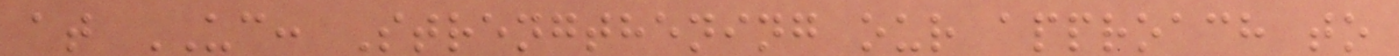at UC: Strengthening our approach to
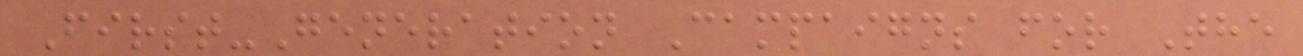First-Generation Campaigns for The
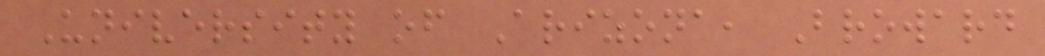University of Arizona, Broward
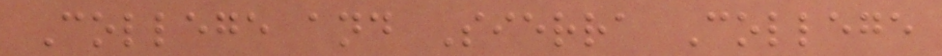College and Sierra College
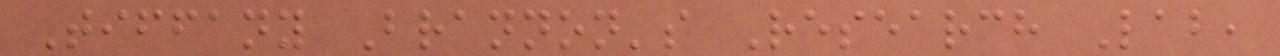Tiffany Brannon's Research Lab,
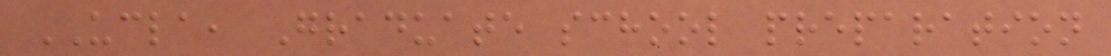UCLA, Graduate school preparation
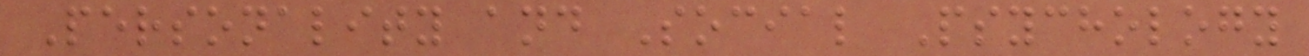Personality and Social Psychology
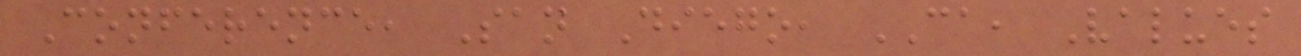Conference, San Diego, CA, Values
